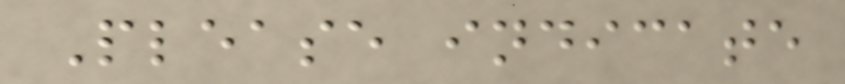Please indicate
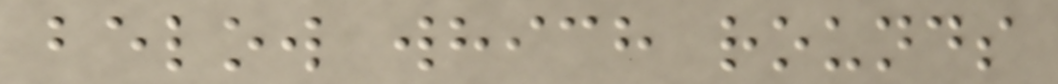below which rounds
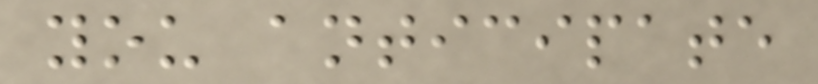you anticipate
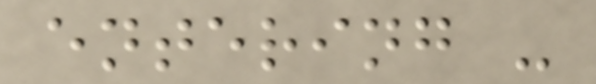entering -
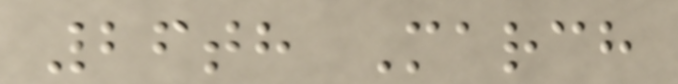26th March
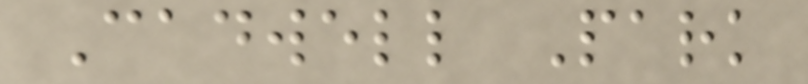Cadwell Park
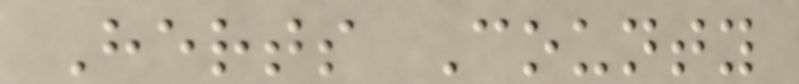Herts County
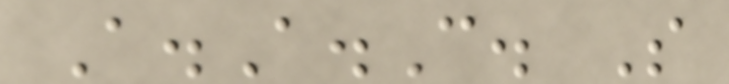A.A.C. S
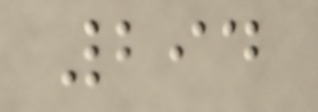294
